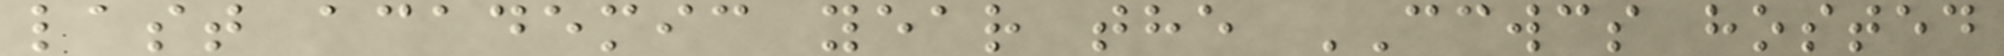last academic year the CCWCS hosted
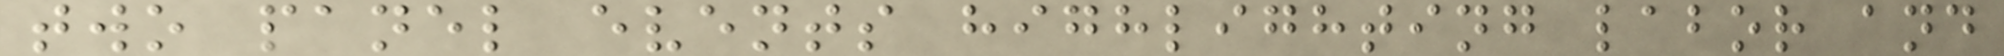two panel events highlighting labor and
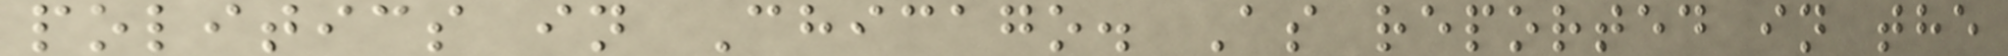politics in Chicago. As reported in the
